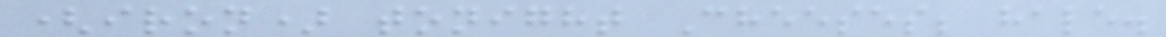(iron) tonight Cheeses; hale.
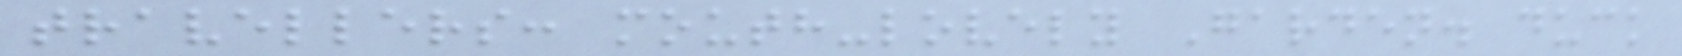travellers: mouth-lovely Garden. duck
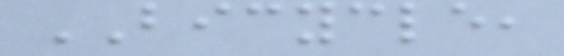BICYCLE,
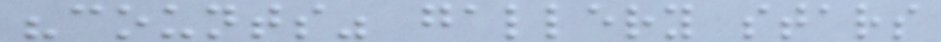"counts" gallery stars
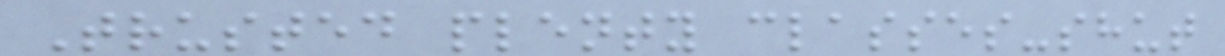Trusted plenty classes-shut
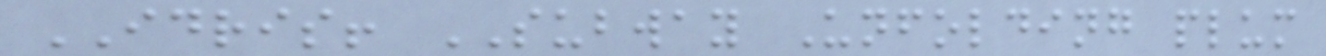IDRIS! SUBWAY Unfolding plum
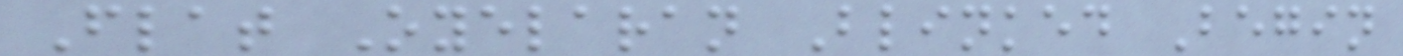Flat Oyelaran Blinked Begin
